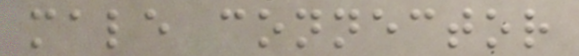male connector
